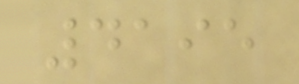4195
